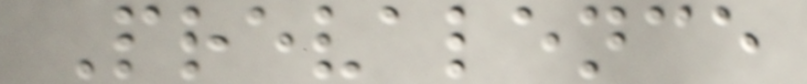Prevalence
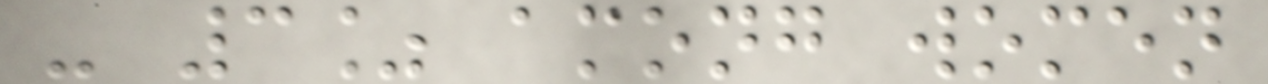- 3% among women
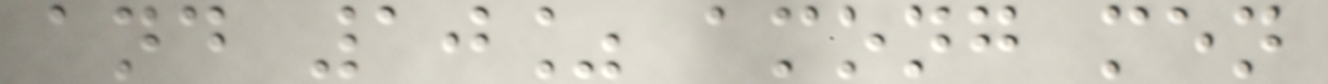and 10% among men
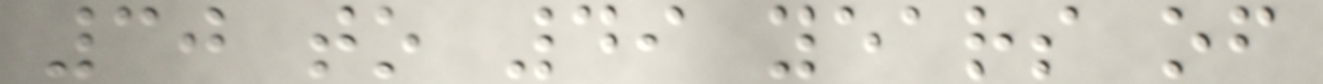30 to 49 years of
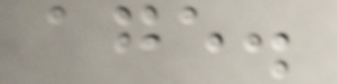age.
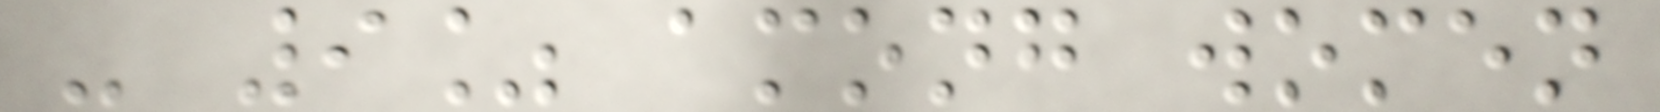- 9% among women
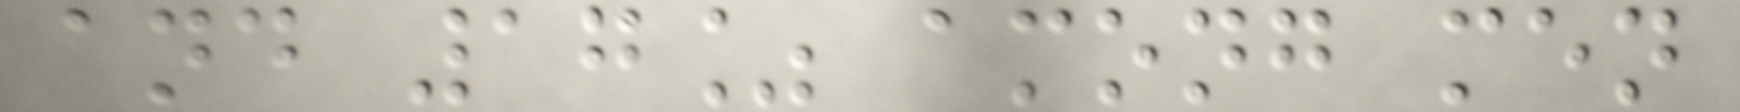and 17% among men
